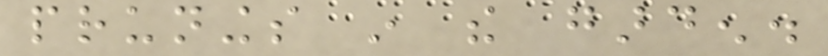prunings in the garden.
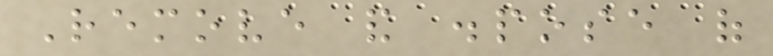Remove and dispose of
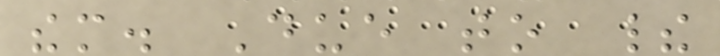them. Due to their
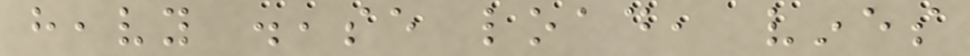heavy disease load, vines
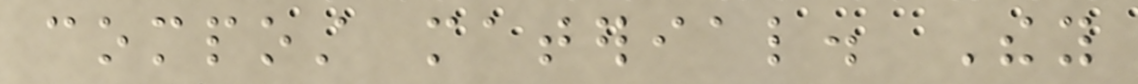compost material. They
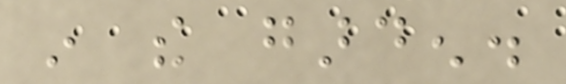in the garden.
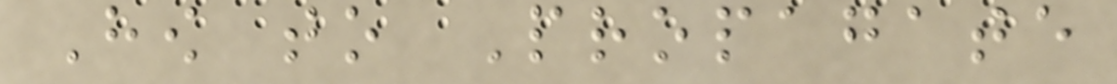How to Propagate
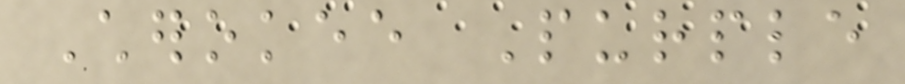Cherokee Purple
